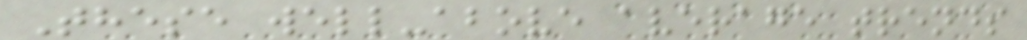These well-above average trends
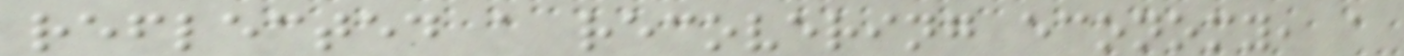reflected a recovering economy, a
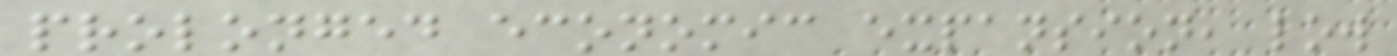prolonged economic expansion, low
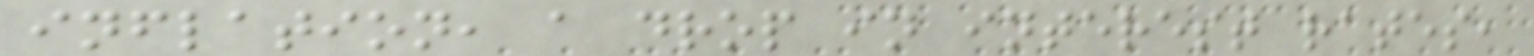inflation, a drop in interest rates,
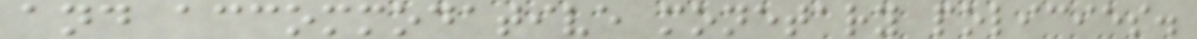and accommodative monetary policies.
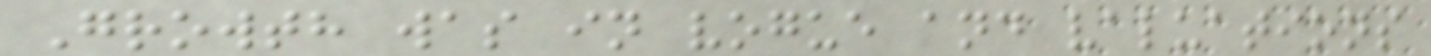Growth was in vogue and valuations
